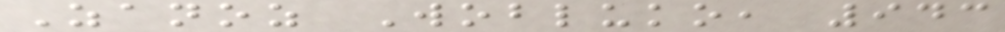Zanoz Wobluko, 943
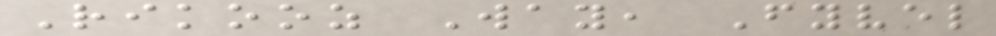Rikooz Way, Fyvel
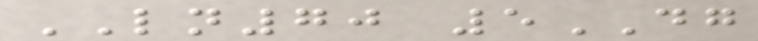LN70 5DG
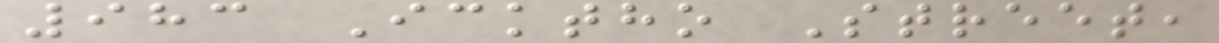983 Icktho Street,
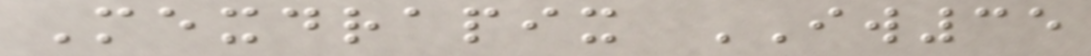Mexdrapix IW35
